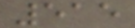515
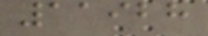11928
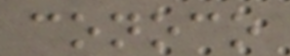conoco
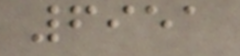6951
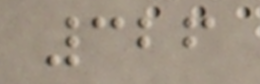326
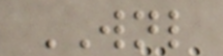WNL
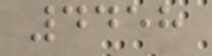4458
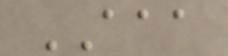AAA
